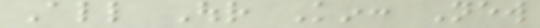All Our Kin: New
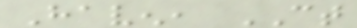Haven, CT
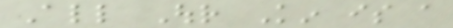All Our Kin is a
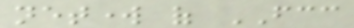network of FCC
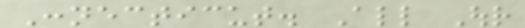Connecticut. All Our
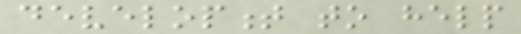development to help
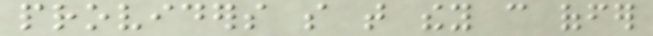providers so that they can offer
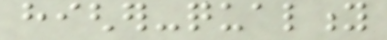higher-quality
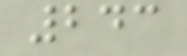243
